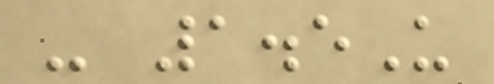- 1.5U
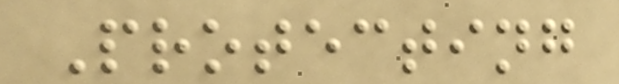Protecting
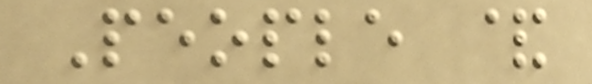People &
